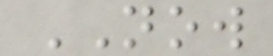NOW
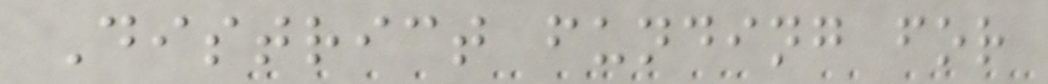District funding for
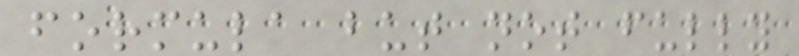formula but not fully
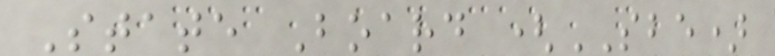State Board (SBE)
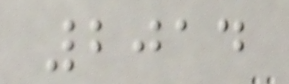2014
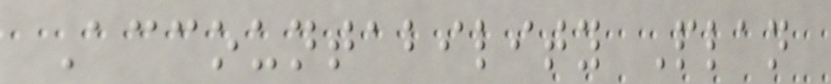Accountability Plan
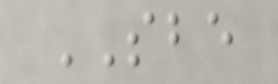SBE
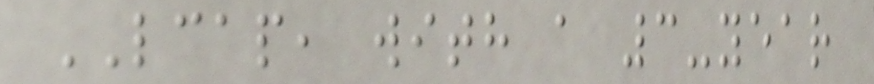LCAP, with a 3-year
